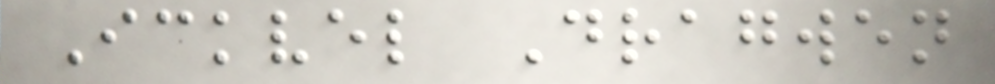Ickvel Dragwen
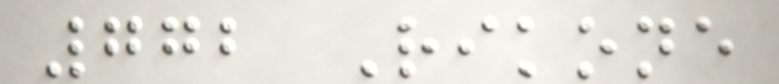772 Rikone
